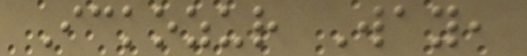Ickozur Way,
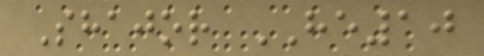Shajor HE10
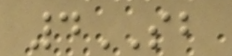4SB
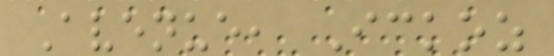Avenue, Ickoz
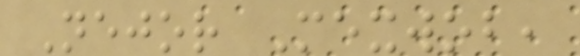Nejor Mexwob,
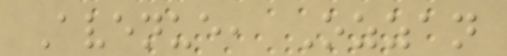Avenue, Ozzan
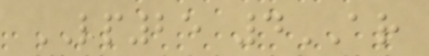LP25 4AR
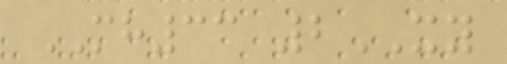MH33 2XY
